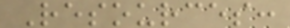Resources:
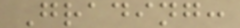Grading:
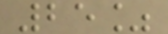25%
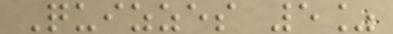Quizzes 5%
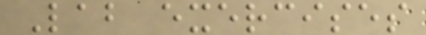Lab exercises
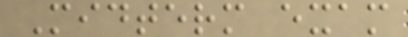Midterm exam
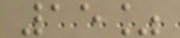15%
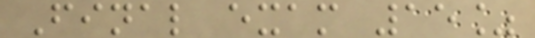Final exam 15%
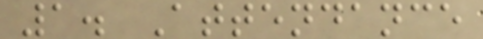1. Attendance
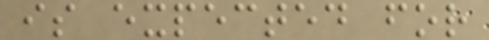is expected for
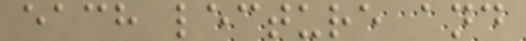each lecture and
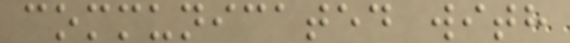communicated with
